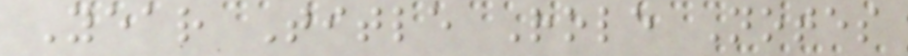Year Title Role Notes
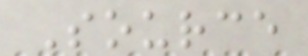Source
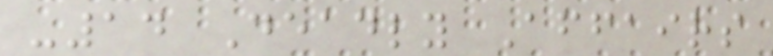-14 Deadly Affairs
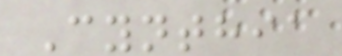Cynthia
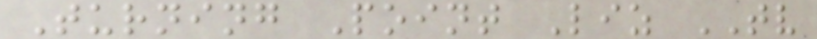Turning Point Liz TV
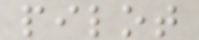pilot
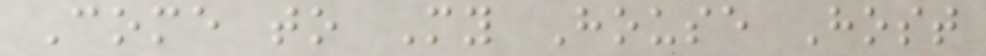Come to My House Host
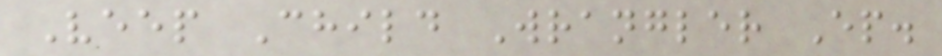Veep Child Wrangler Ep.
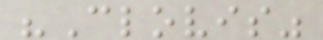"Clovis"
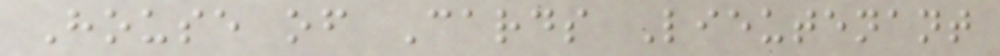House of Cards Lieutenant
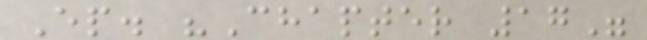Ep. "Chapter 17"
